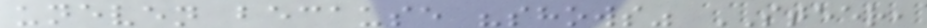uneven because "shows" STEER,
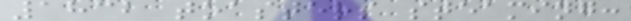1832 toasters steaming:
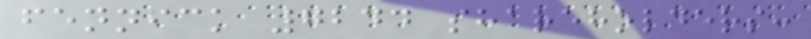fennick 7244 shareholders:
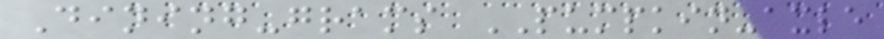Dining-grams PUMPKIN-axle
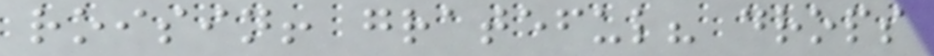roisin! grateful? drops
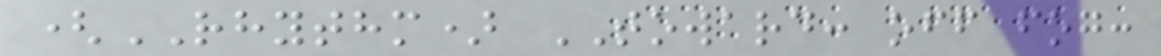(RHYTHM) TOWARD: off fog:
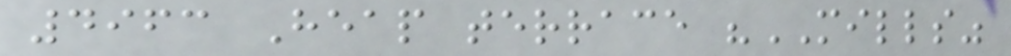4963 Heap terrace "MILLS"
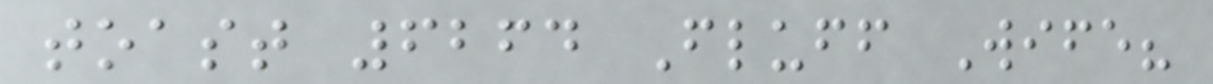toast 6264 Fluff Wife?
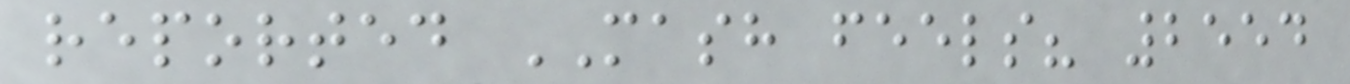reported MASH feels? 2554
